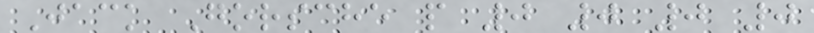Jack Gorsche p 0 0 0 0
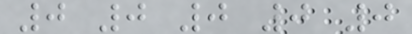0 0 0 0 0
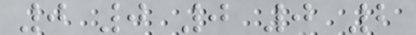0 0 0 0 2
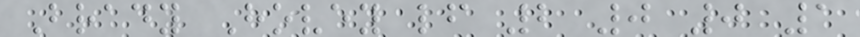Brady Hovey lf 2 0 0 1
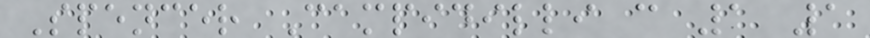Spencer Campidilli c 1 1
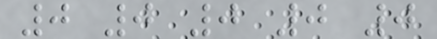0 0 0 0 0
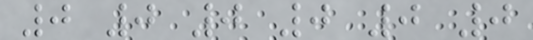0 0 0 0 0 0
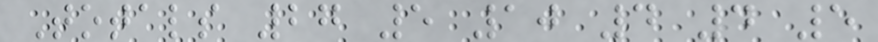Totals 27 5 10 4 4 5
